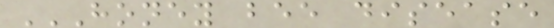HONEY BEE DISEASE
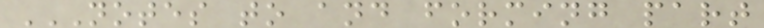NOTES TO AND FORMING PART
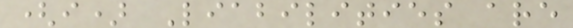(i) Liabilities are
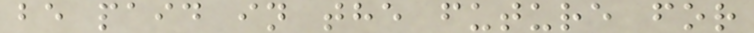be paid in the future for
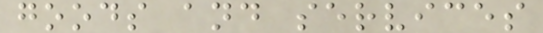goods and services
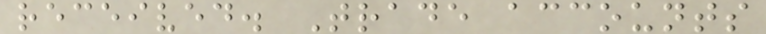received. Trade accounts
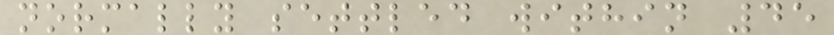normally settled within 45
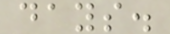days.
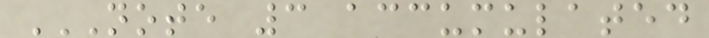NOTE 3 ACCUMULATED
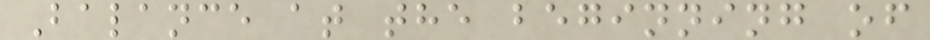Balance at the beginning of
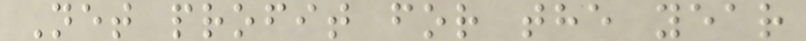Net profit for the year
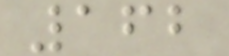162
